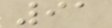91
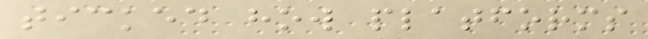ticked how platforms
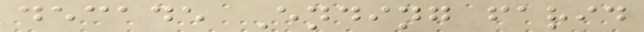decade Ending farid
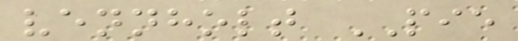vennholt PIE
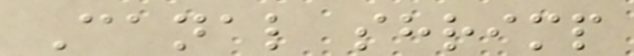Canal shrimp
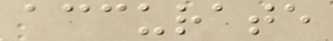accurate
